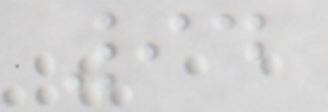94
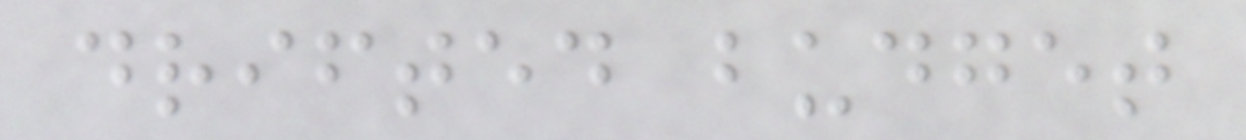drifted budget
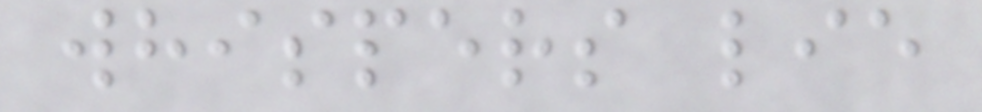whispers lie
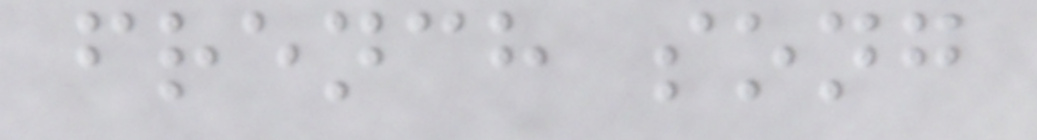french song
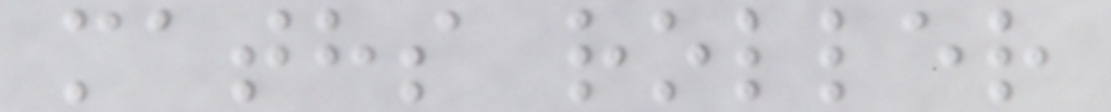maths roller
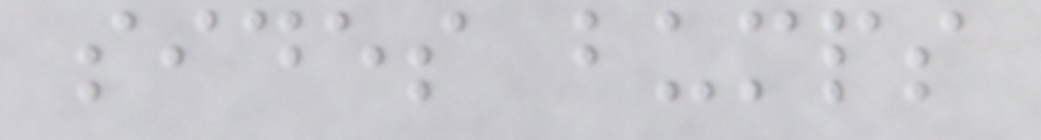sides bumps
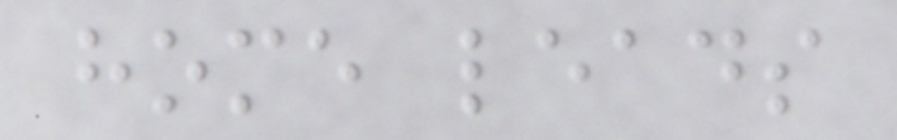home leads
